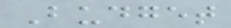Budget
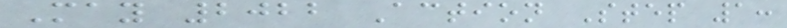May 2022 Action Step 1:
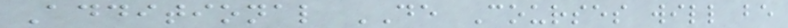Additional DE Courses will be
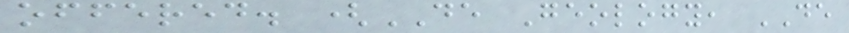offered. (DE Geology, DE
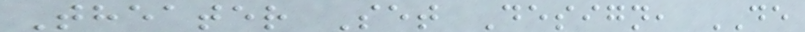Theater Set Design, DE
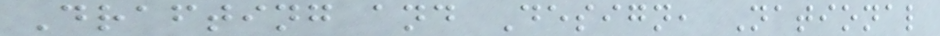Drafting and Design, National
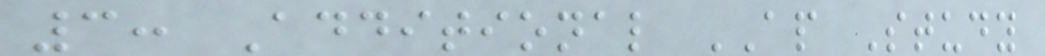3: Additional AP Study
